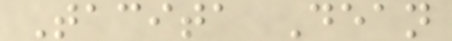Tacita Dean
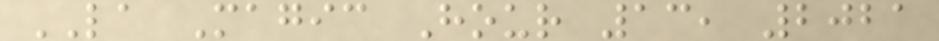LA Magic Hour 13, 2021
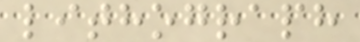lithograph
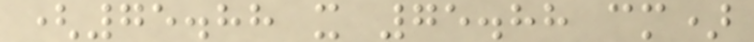(75.88 x 75.88 cm)
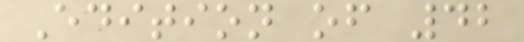Edition of 42
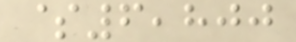$6,800
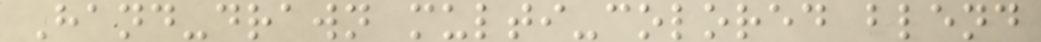Hand-drawn multi-colored blend
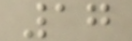17
